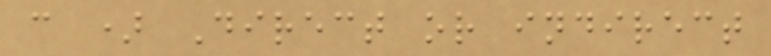c ) Direct or indirect
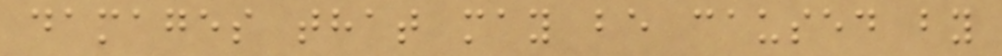damages that may be caused by
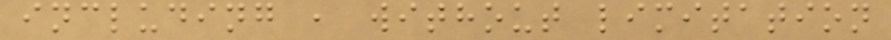including , without limitation
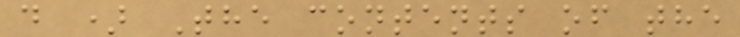d ) The contents of the
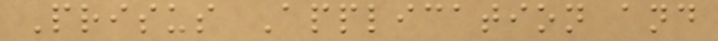Prisus Application and
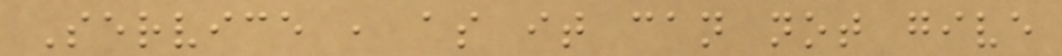Service , as it can not give
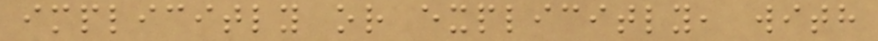implicitly or explicitly, with
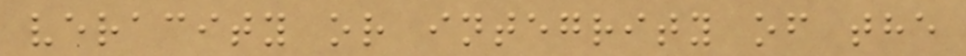veracity or integrity of the
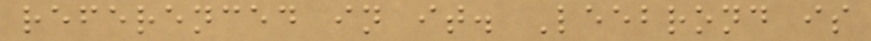referenced in it. Leebrond is
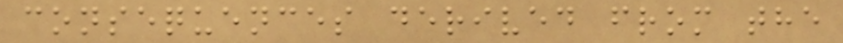consequences derived from the
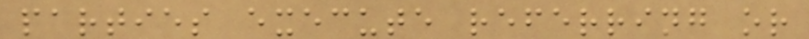parties execute referring or
